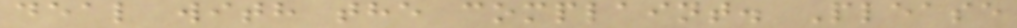deal with the complaint. Please
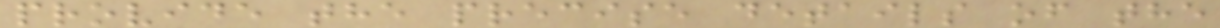provide the precise details of the
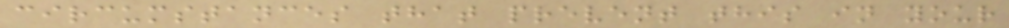circumstances that prevent this in your
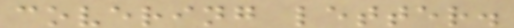covering letter.
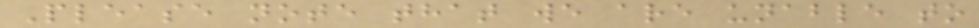Please note that we are unable to
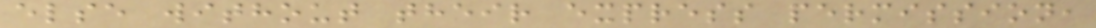else without their express permission,
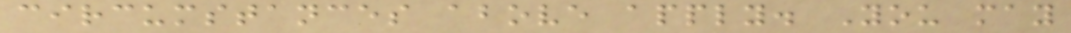circumstances above apply. You may
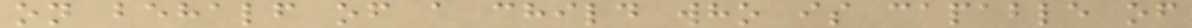on behalf of a child who is capable of
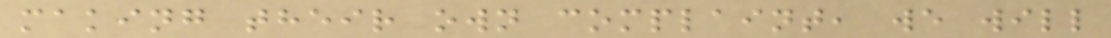making their own complaint, we will
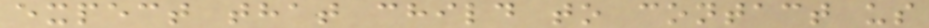expect that child to contact us
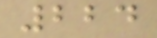224
